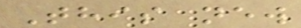This new
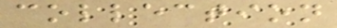collection
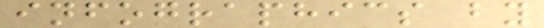infographics by
